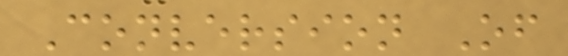Conversion Of
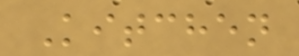Kitchen
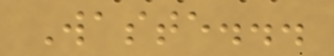Waste...
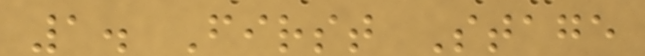1. First Stage
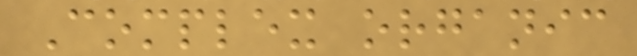Complex organic
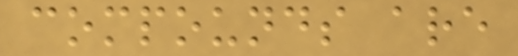compounds are
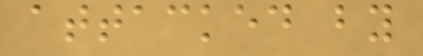attacked by
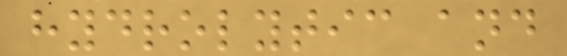hydrolytic and
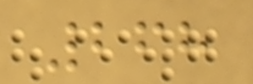268
